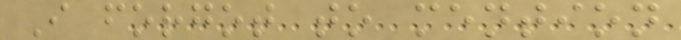I forgot to mention
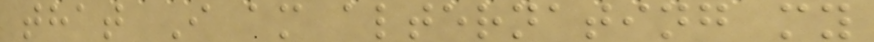that I am alternating my
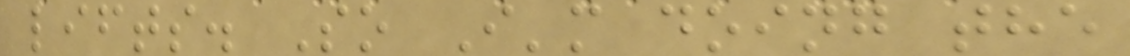lifts. So I'm doing the
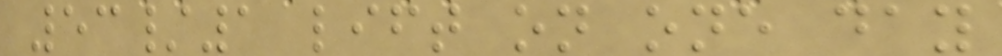53/1 lift on one day
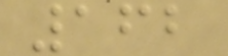162
